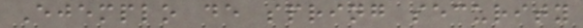Ejemplo de spring security
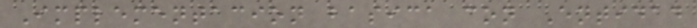Implementacion basica con Entidad
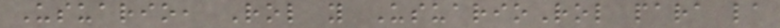Usuario, Rol y UsuarioRol para la
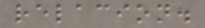relacion.
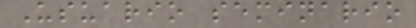Usuario seminario
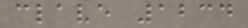clave 1234
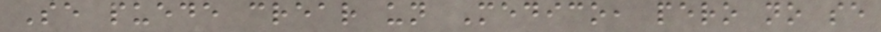Se puede crear un Medico, pero no se
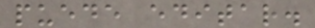puede editar.
